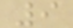9
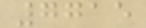7715
